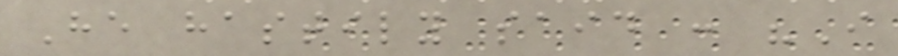He hastily said : "I
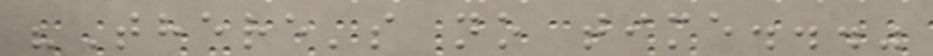"There's no time..."
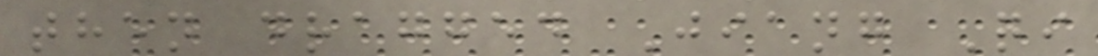then dragged Jiang Qi
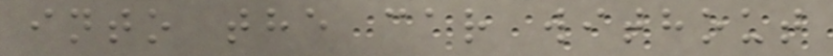into the car without
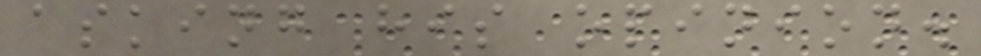asking his opinion.
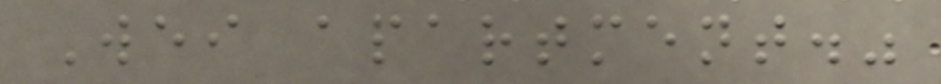Wei apartment."
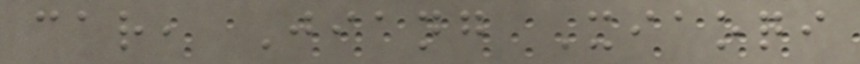car, Jiang Xiaoqi
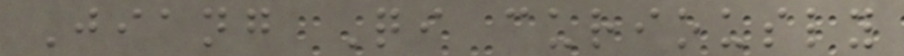Jiang Qi curiously
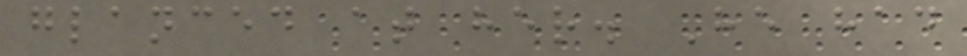glanced at her. He had
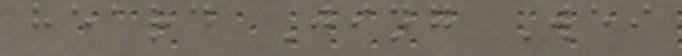heard Jing Wei
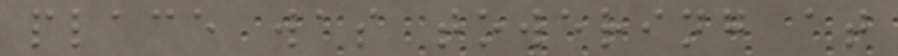place was towering at
